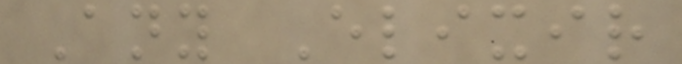Any Elixir
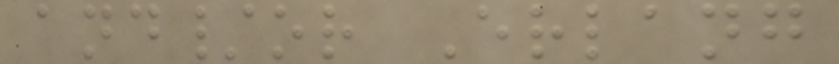and/or Erlang
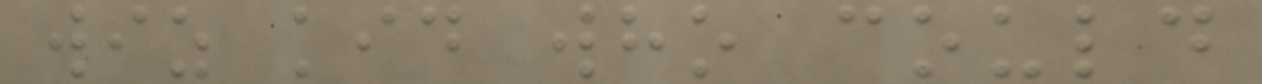wiz kid who could
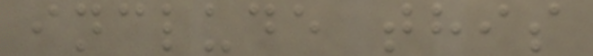include this
